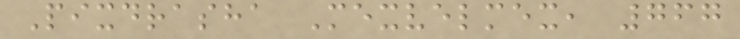Pixdrasha Mexvelmex, 767
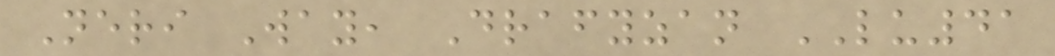Neri Way, Drafyzan LU41
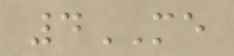4ME
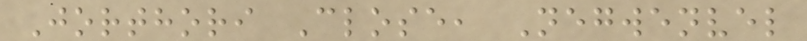Jorthori Close, Negwenvel
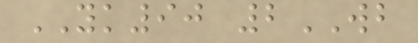YK90 2WB
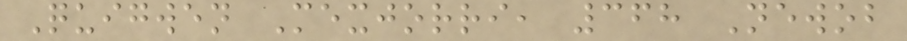Quigwen Mexjorri, 368 Newob
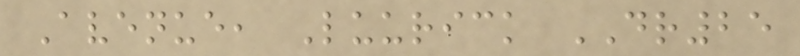Avenue, Luurick DR25
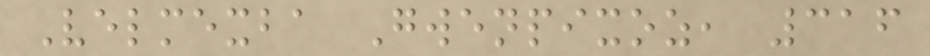Velmexba Gwenpixoz, 316
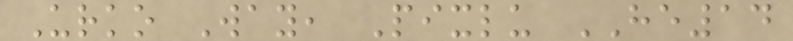Urko Way, Pixlu HE14
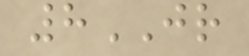8JR
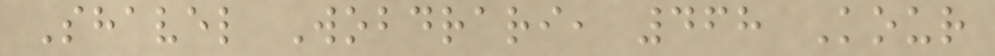Shavel Wobdrari, 468 Kour
